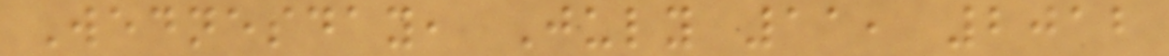Wednesday, July 11, 2012
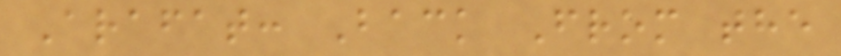Arafat: Back From the
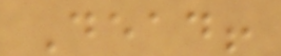Dead!
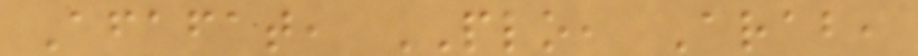Afafat, PLO, Arab,
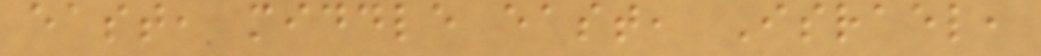east, middle east, Israel,
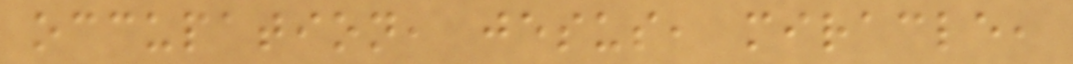occupation, jesus, miracle,
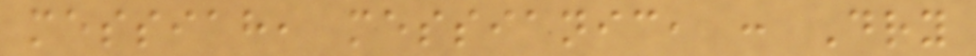messiah, messianic, : Dry
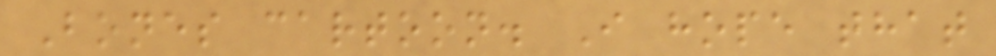Bones cartoon. I hope that
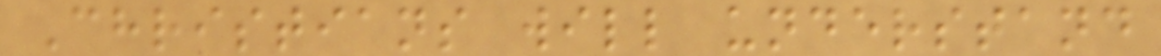Christians will understand
